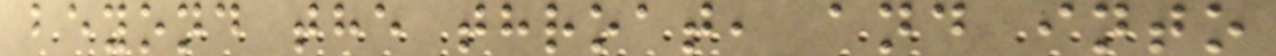beyond the throat, and into
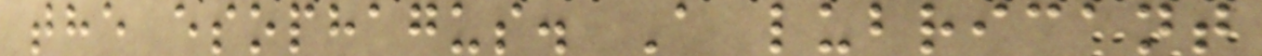the esophagus. A lubricant
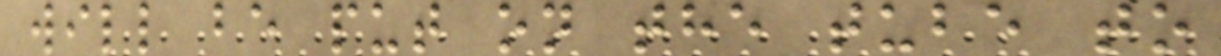will be put on the tube to
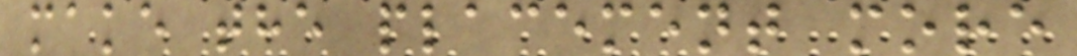make the placement more
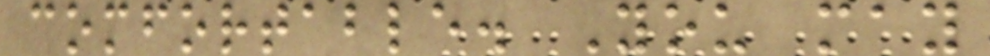comfortable. You may
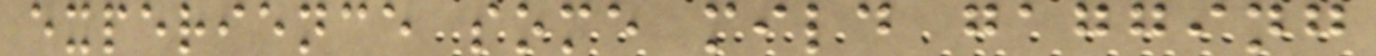experience some mild gagging
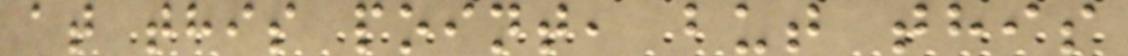at this point, but this
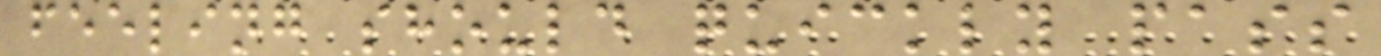feeling should quickly pass
